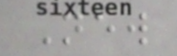New
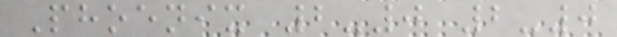Phoenix 2-0 2-0
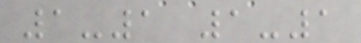1-1 1-1
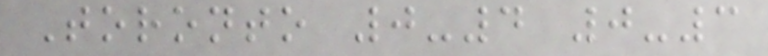Toronto 0-4 0-3
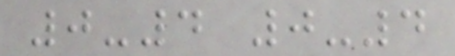0-4 0-4
